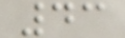43
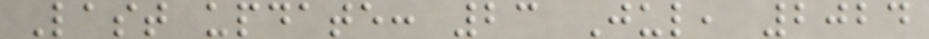Last update: 23 Jul, 2024
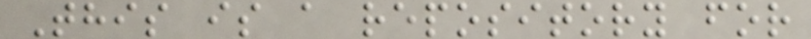This is a repository for
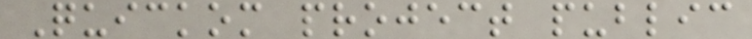Quickom project public
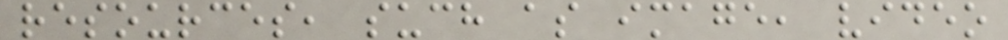resources, such as image, video
